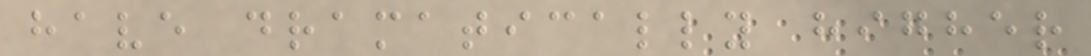have dramatically higher
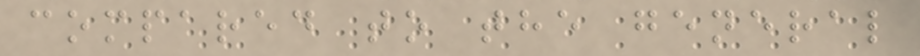compared to the general
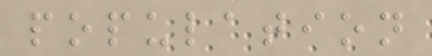population
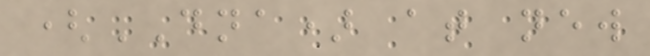(DNA) at new
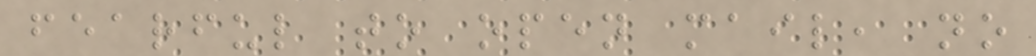fearful to open mail, no
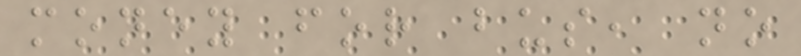money for bus, no
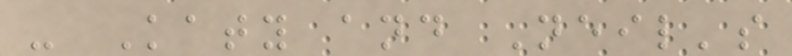- Katy and Neil's
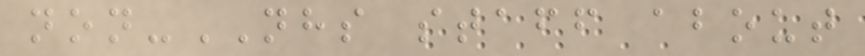non-NHS staff about
